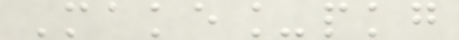Make_pkg
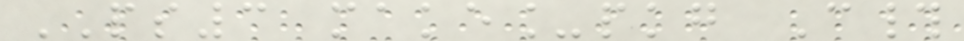PS3 make_pkg C#
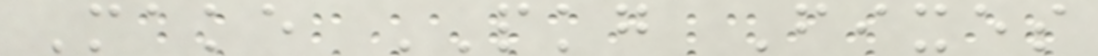Make PKG Fixes
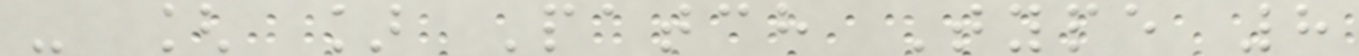- [ ] Patch Type 8
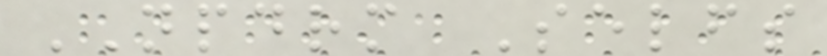NPDRM Selfs
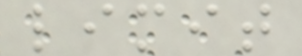limit
